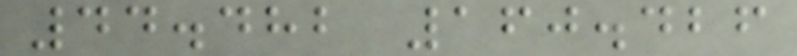44.482 160.426
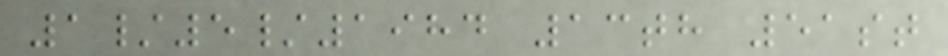1/5/1984 13th 51st
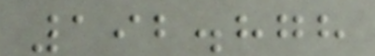192.878
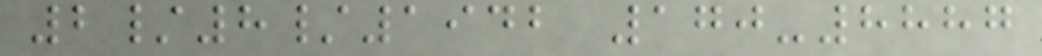2/8/1942 170-8887
